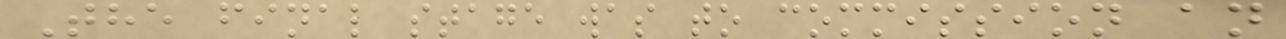The final stage was to commission an
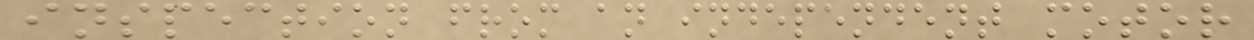inspection from an independent motor
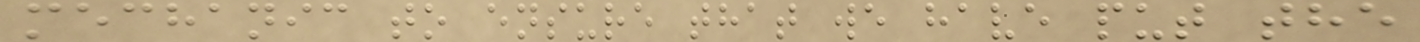mechanic to ensure that we have put the
